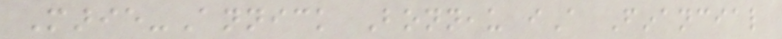Marie-Annick Bonneau iA Financial
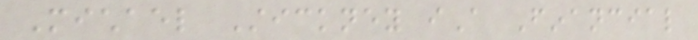Michael Stickney iA Financial
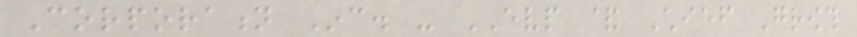Corporation Inc. - EVP & Chief Growth
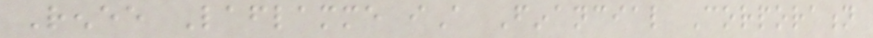Renee Laflamme iA Financial Corporation
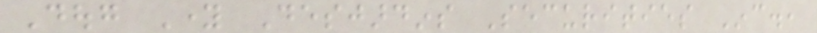Doug Young Desjardins Securities Inc.,
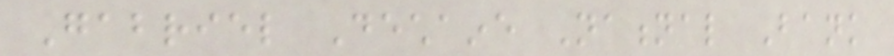Gabriel Dechaine National Bank
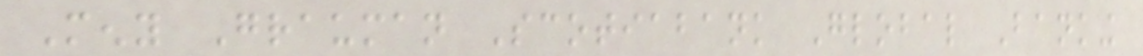Meny Grauman Scotiabank Global Banking
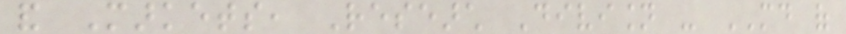and Markets, Research Division - MD of
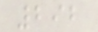292
